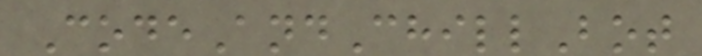CodeAndChillBot
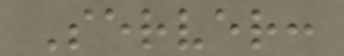Server:
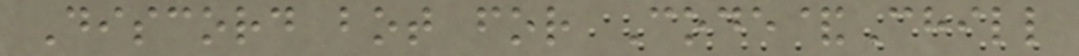Discord bot for Code&Chill
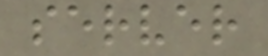server
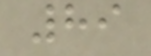89
